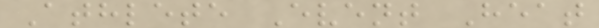Athlete Event Heat
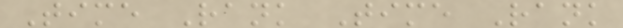Time Rank Time Rank
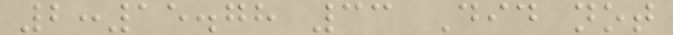2:15.78 33 Did not
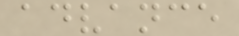advance
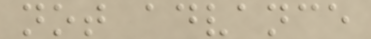not advance
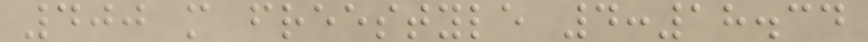400 m freestyle 4:18.34
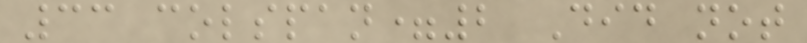33 colspan=2 Did not
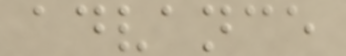advance
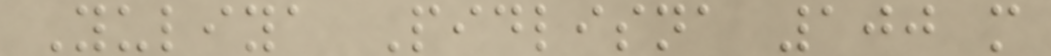Yuliya Pidlisna 100 m
